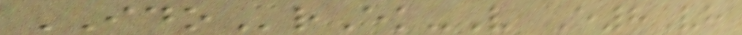IDOrEk-V E8Vh
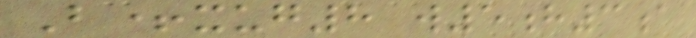B+xug8 w5h3a
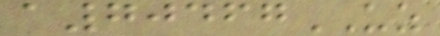a70467UZ
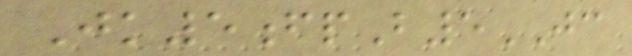Jk5fpB5JC
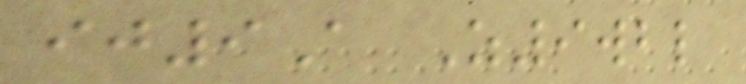ij9A Z9wbl
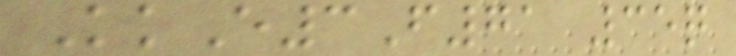KkE3F71 35q
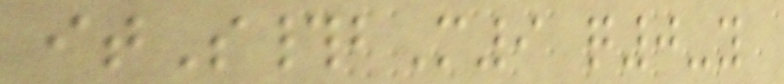itS#bM9 q0-y
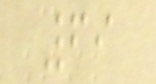69
